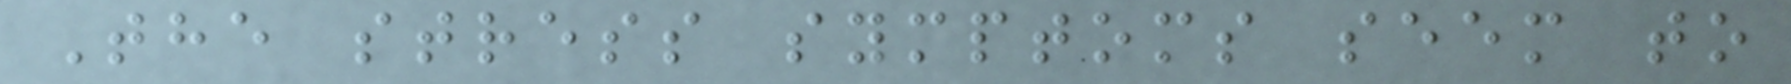The stress symptoms seem to
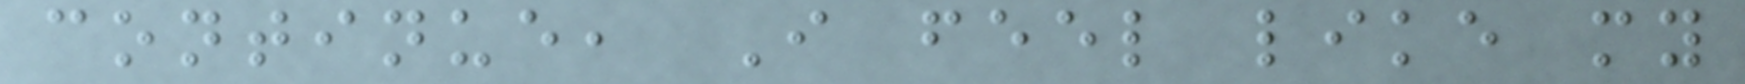continue, I feel like my
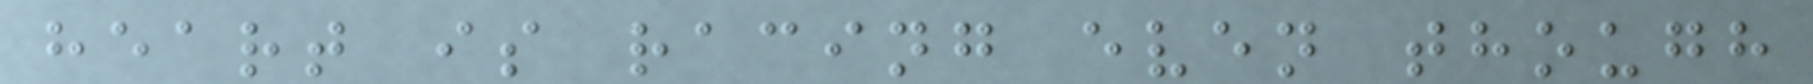heart is racing even though
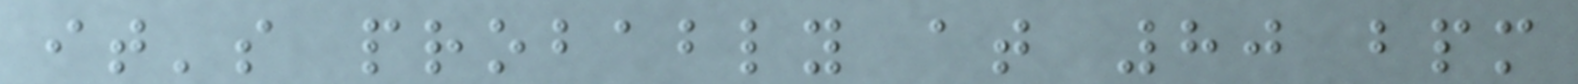it's probably at 80 bpm
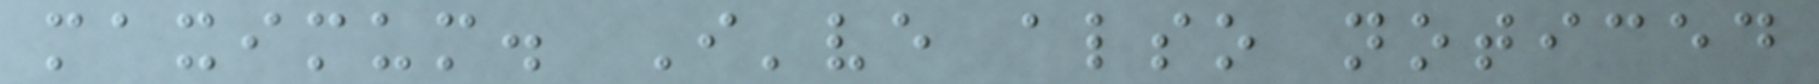maximum. I've also noticed
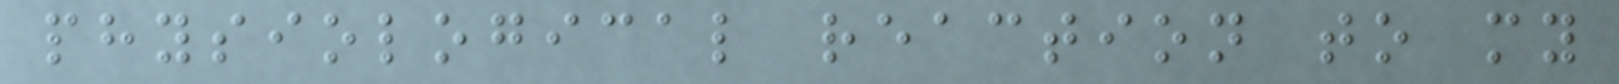physiological reaction to my
